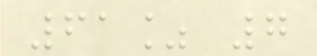61% 7
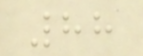88
